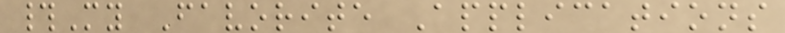#My Favorite Applications
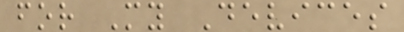for My Devices
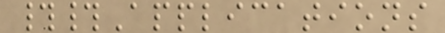##Applications
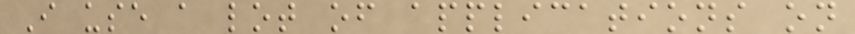I use a lot of applications on
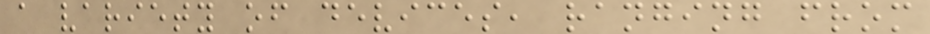a variety of devices, ranging from
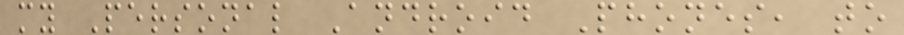my Personal Android Phones, to
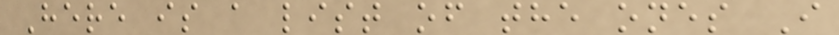Here is a list of the ones I
